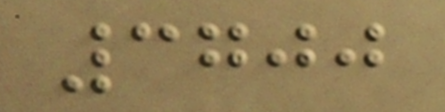3700
